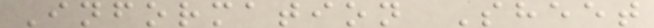Information Sheet
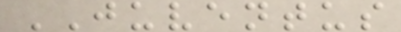JUVENTUS
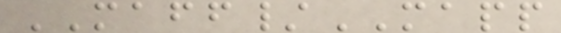MAFF/MAPP
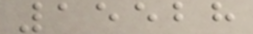15528
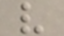v
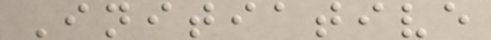Initiative
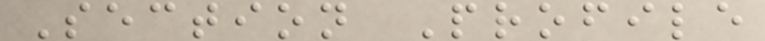Section Profile
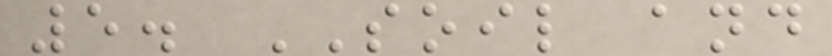5. SOIL and
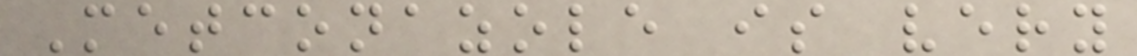Metconazole is very
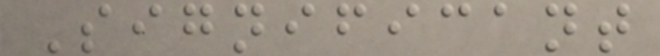Significant
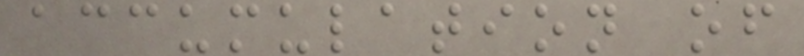accumulation of
